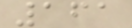161
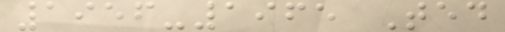1956-1965 Ted
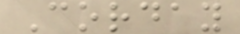Corday
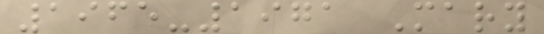1965-1971 Mary
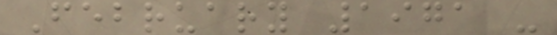February 1971 -
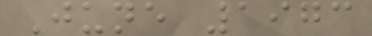June 1973
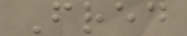Fred
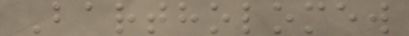Bartholomew
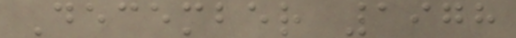December 1978
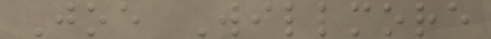Joe Willmore
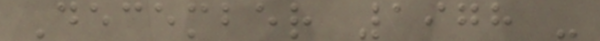December 1978 -
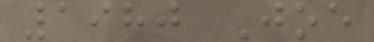1980 Joe
